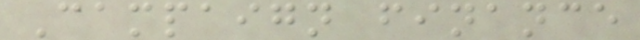Campaign finance
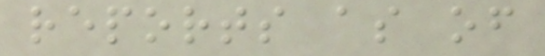reports as of
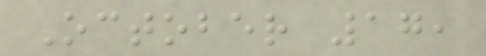October 17,
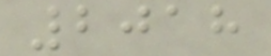2018
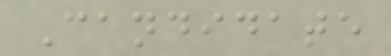Candidate
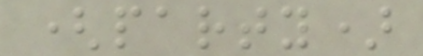(party)
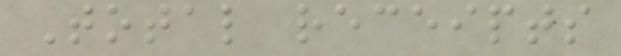Total receipts
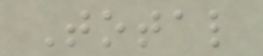Total
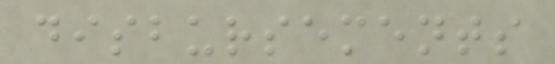disbursements
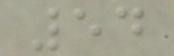54
